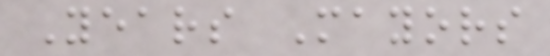Years Mayors
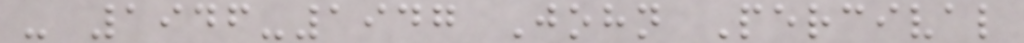- 1946-1947 John Percival
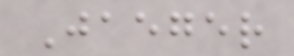Jaeger
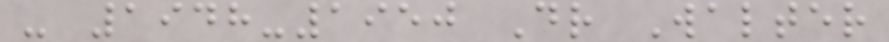- 1948-1950 Dr Walter
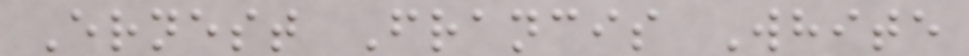Ernest Francis White
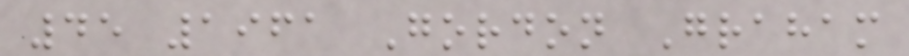45 1961 Gordon Graham
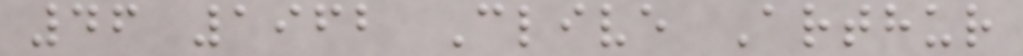46 1962 Clive Arthur
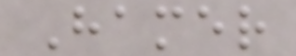Hamer
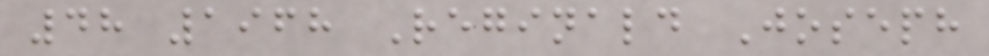48 1968 Reginald Joseph
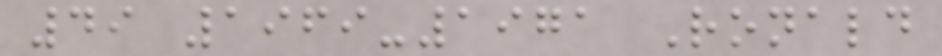49 1969-1971 Ronald
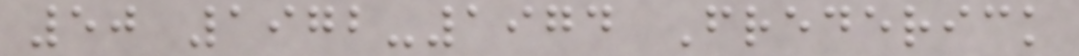50 1972-1974 Frederick
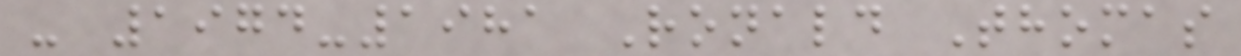- 1974-1981 Ronald Thomas
